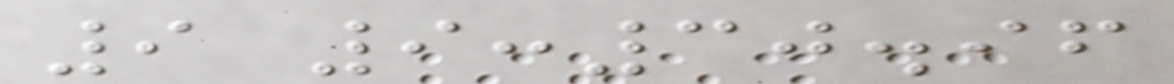9 9:30.96
